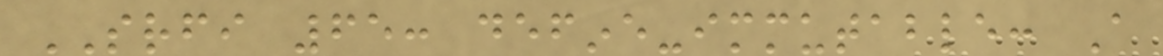SRFI 65: define-immutable: A
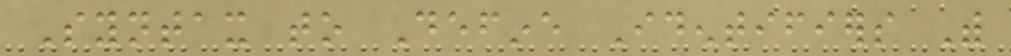Syntax to Define Identifiers With
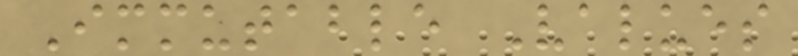Immutable Values
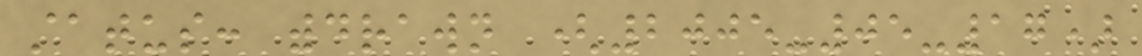status: withdrawn (2005-05-17)
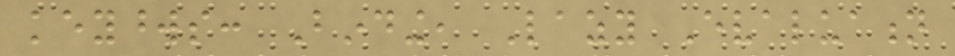keywords: Binding, Lazy Evaluation
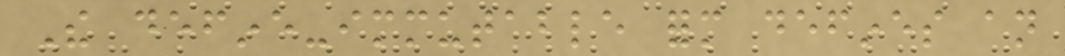The define-immutable form defines an
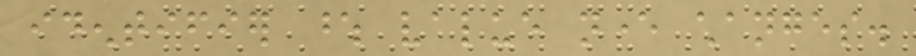identifier whose value never changes.
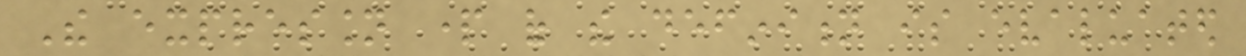The expression part of the definition is evaluated
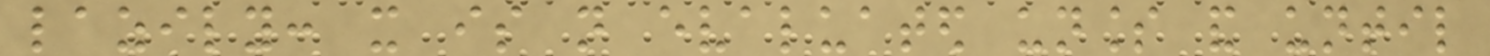lazily: it is not evaluated unless and until
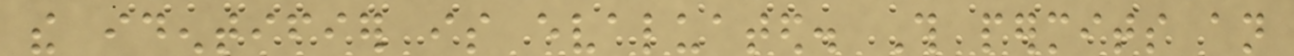the identifier is evaluated. This permits an
